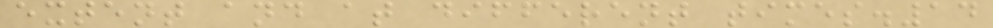extent and at different times.14
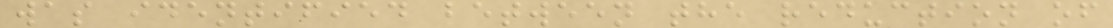was identified between the reduction of
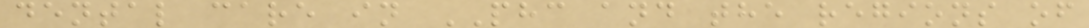dental care in PHC and the regions of
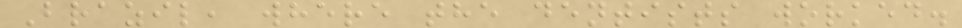Brazil, where the dentists worked.
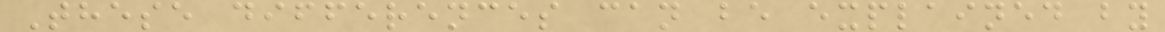These differences can be explained by
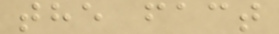the fact
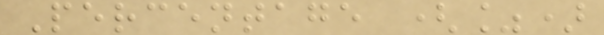Percentage (%)
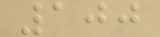100
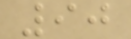90
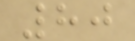80
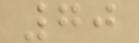70
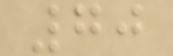70
